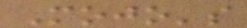Mojo's
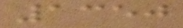1350
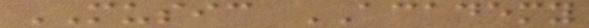MUSIC ACADEMY
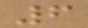6
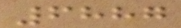6887
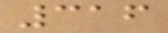316
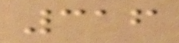316
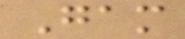Gam
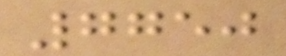7750
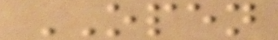OPEN
